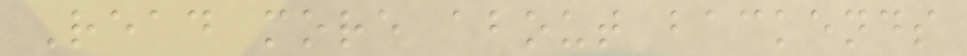Read more about backends
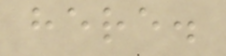here.
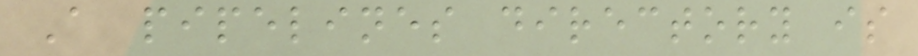A pipelines directory is
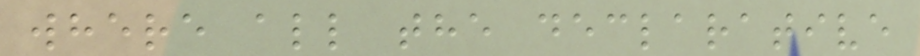where all the declarative
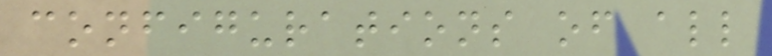configurations of all
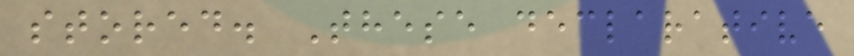stored. These declarative
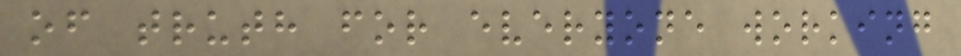of truth for everyone working
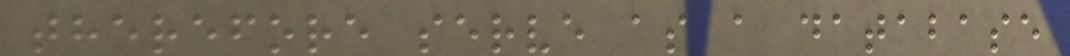therefore serve as a database
